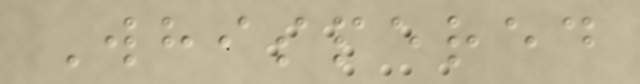Whispered
